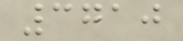3710
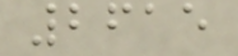2615
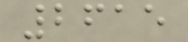2615
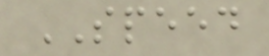SPEED
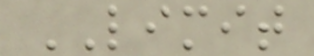LIMIT
